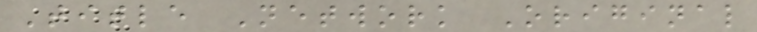Title Network Original
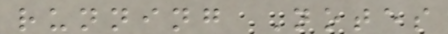running Notes
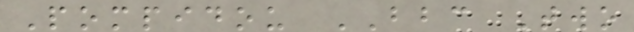Pompidou BBC Two
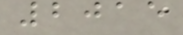2015
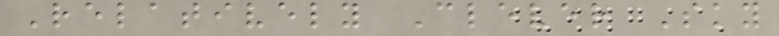Relatively Clever Sky
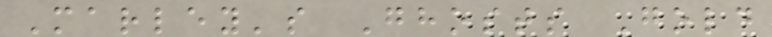Marley's Ghosts Gold
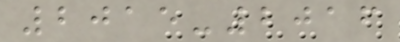2015-2016
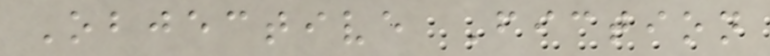Objective Fiction
